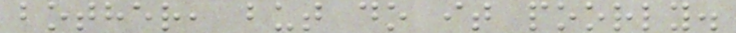bother, but do it poorly.
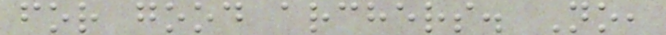for good archers. No,
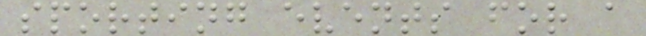sporting events for a
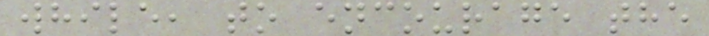while, to encourage the
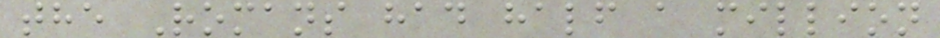the Romans had half a million
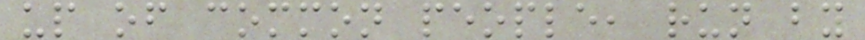up of common people, run by
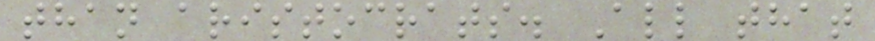than aristocrats. All that
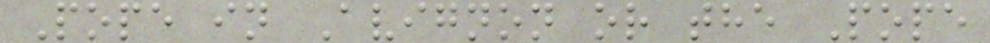Pope in Avignon or the Pope
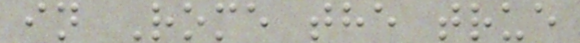in Rome the true
